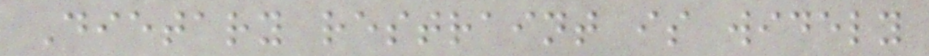Dietary restraint is widely
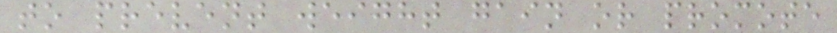to prevent weight gain or promote
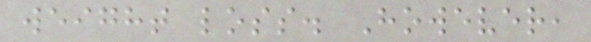weight loss. However,
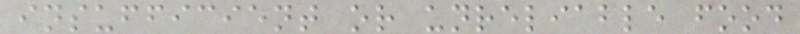insufficient or unreliable food
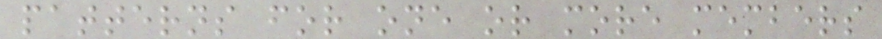patterns for one or more members
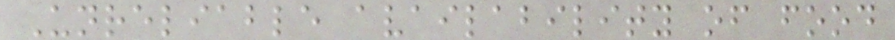Unreliable availability of food
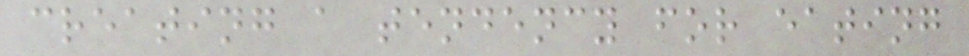creating a tendency for eating
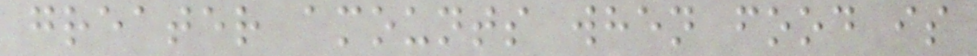greater amounts when food is
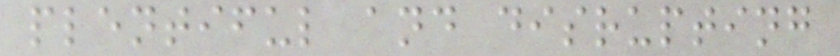plentiful and disrupting
